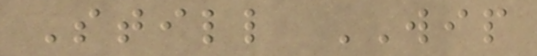Still WIP
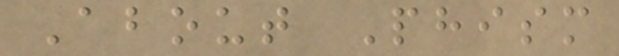About Phism
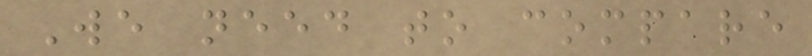We need to compare
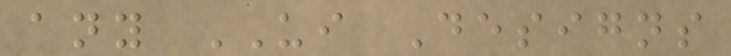any UI Designs
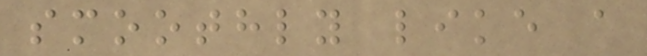smoothly like a
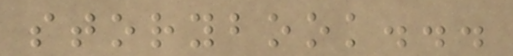storybook...
